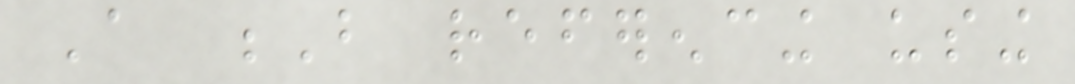A B referencing using
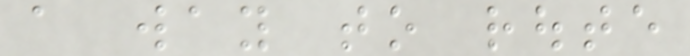a way to route
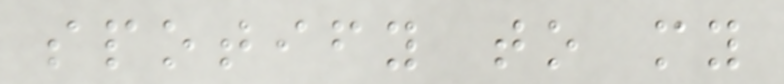spotify to my
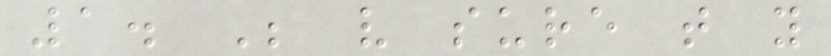1. Be very sure that you
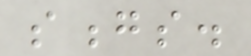songs.
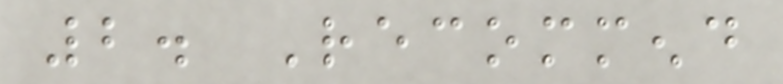2. Recommend
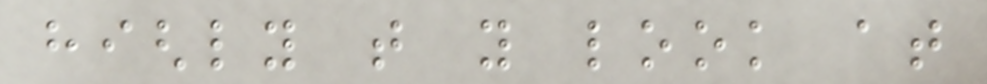highly that you look at
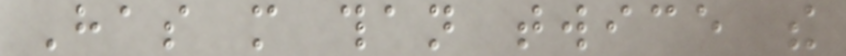Has more than twice the
